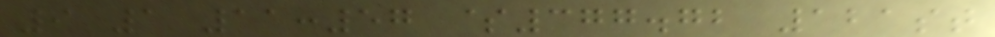9 1 11:57 $377.72 121st
